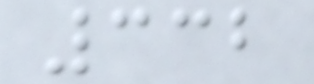332
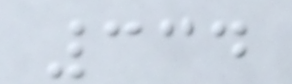334
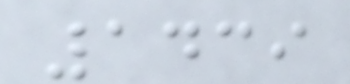1439
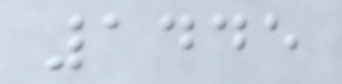1445
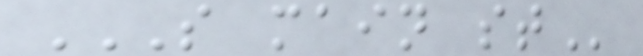S MAIN ST
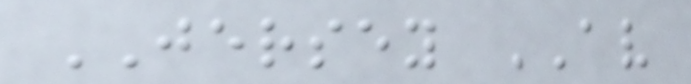JERSEY AV
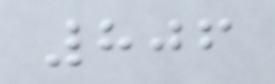806
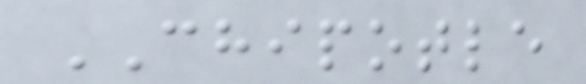CHIPOTLE
